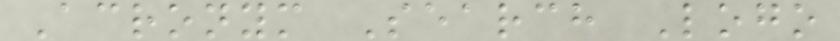Acronym Search Logo
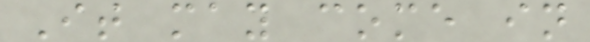It may come in
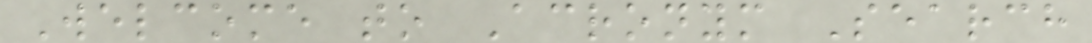Welcome to Acronym Search
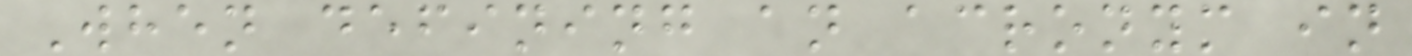When defining an acronym in
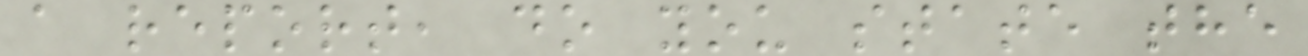a report, do you state the
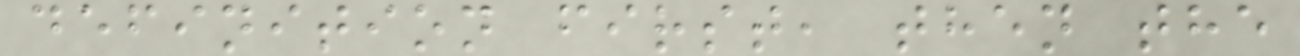definition first, then the
